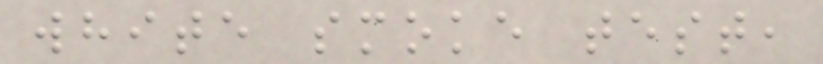white smoke test,
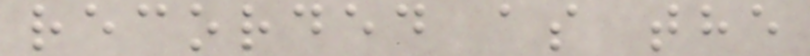recorded as the
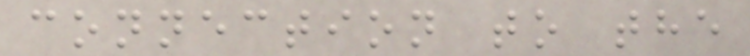connection to the
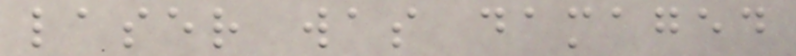laser was damaged
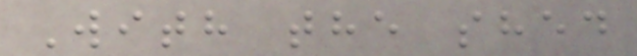With the shed
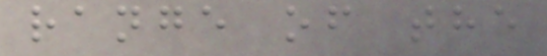range of the
